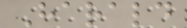Harald
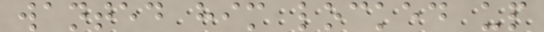wanted him locked up
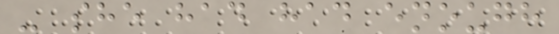- she had had enough
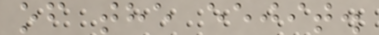of the eejit.
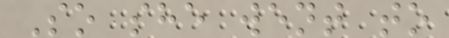So she went to
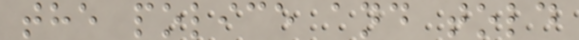the police and told
